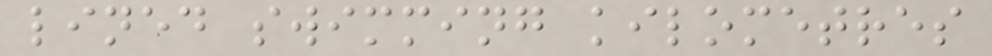lined swimming kilometres
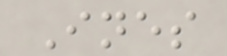Ines
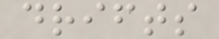drifts
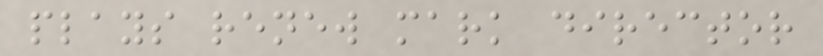plays renew mark director
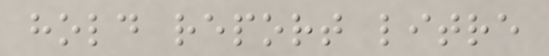hold report litre
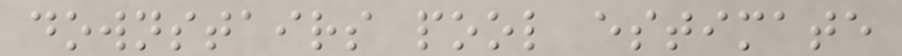downstairs pool estimate
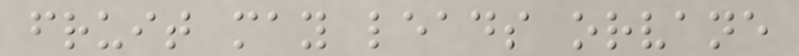fruit may leads orvane
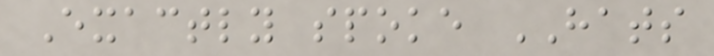Exactly spoke HATS
